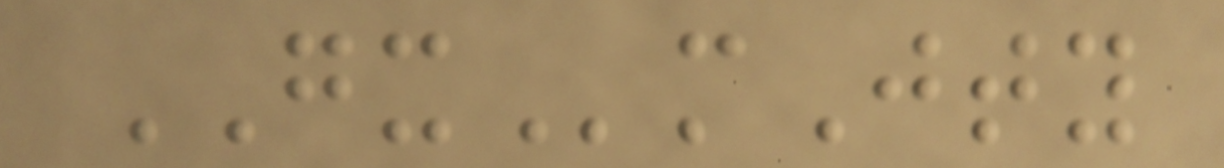GXmJty
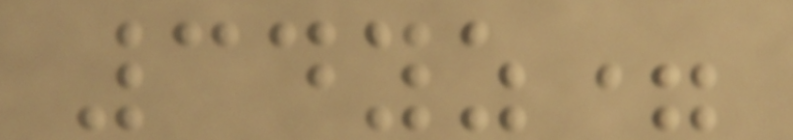34yz=
